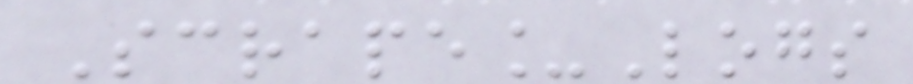Scrape_Logs
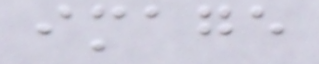image
